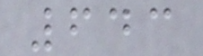643
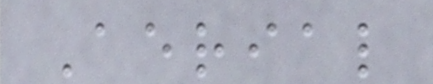Aerial
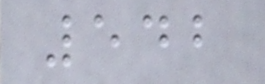542
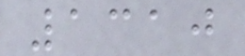1310
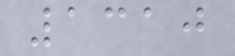1310
